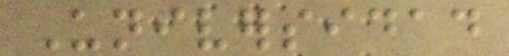Universidad
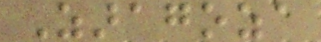Zaragoza
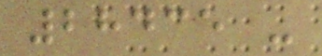28435 -
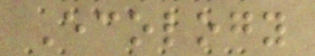Ecology
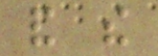and the
